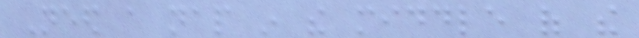Need a nap in the middle of the
